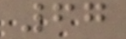67
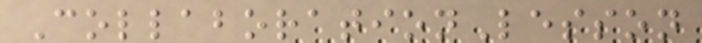CollaborationLesson
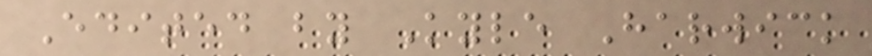Edited by Kyle Harwick
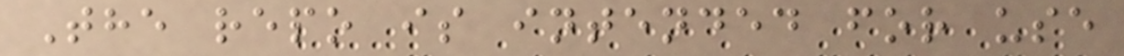The repo is intended for use
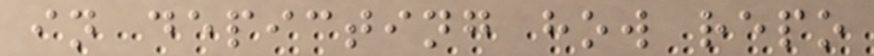in depicting how repo
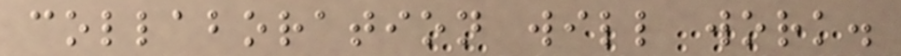collaboration will work.
